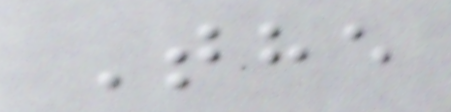The
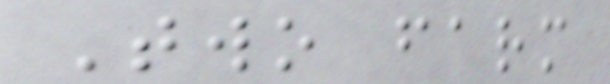Two farm
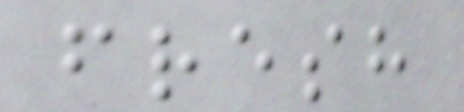fresh
